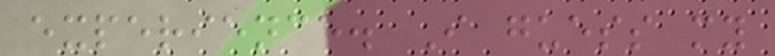experience. I guess my
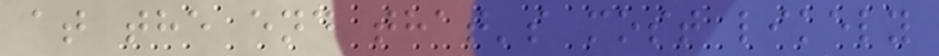at the end that's most likely
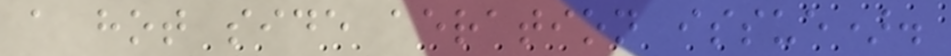a hot side aeration issue).
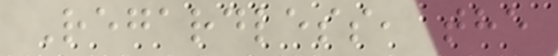Regardless, the
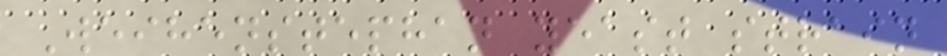Weihenstephan yeast strain
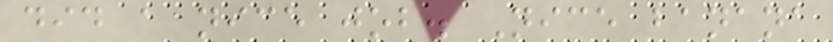did a nice job. Nice banana
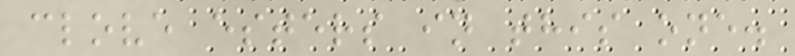clove esters in this one.
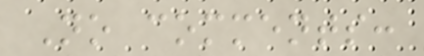No comments:
